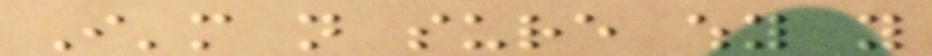I'm not sure why you
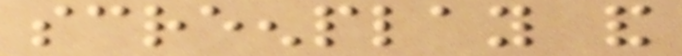screenplay and
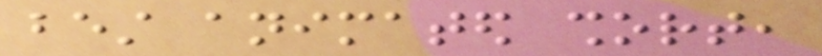best animated short,
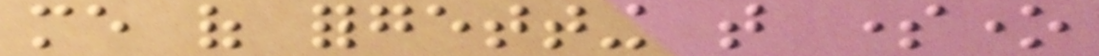me of forgetting that someone
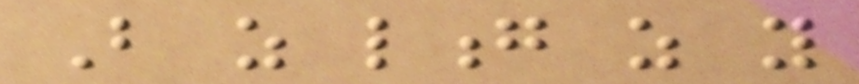But as long as you
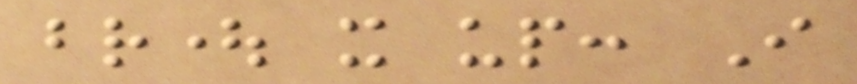brought it up: I
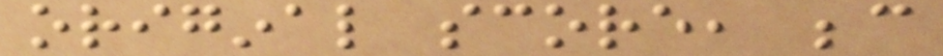original score, because
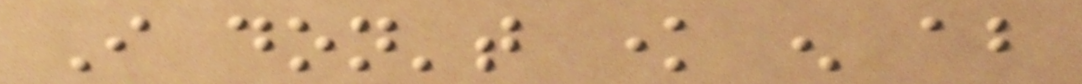I don't know enough about
